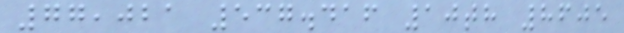77,021 537.416 10th 8605
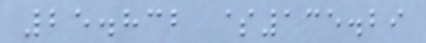25.832 $135.29
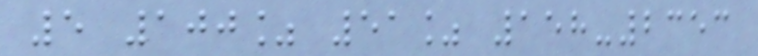5 100% 51% 158-2353
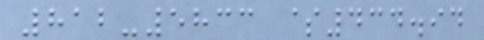812-5833 $434.94
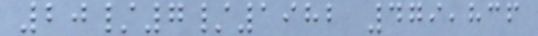20/7/1982 479,836
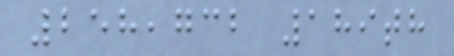258,732 189th
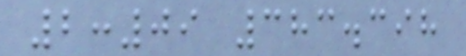2:09 383.398
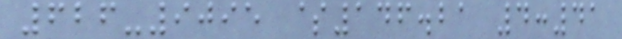626-9095 $146.21 4:41
